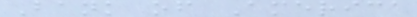Bank of America
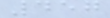457
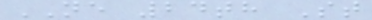NE 24th St
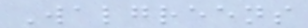Walgreens
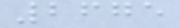2675
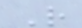R
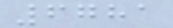6781
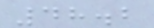48.2
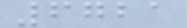6721
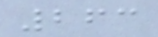263
